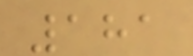181
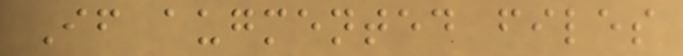If augmented files
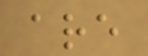are
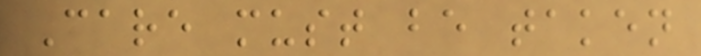Care must be taken
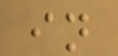in
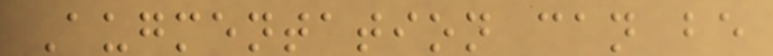Augmentation can be
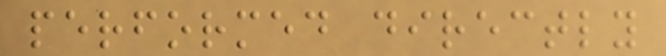performed directly
